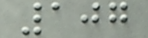107
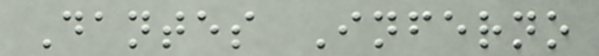Dantes Inferno
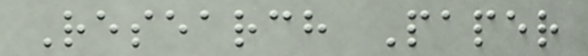Research Paper
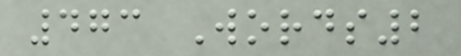473 Words2
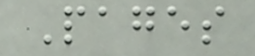Pages
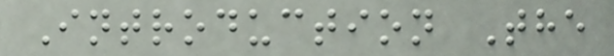Introduction The
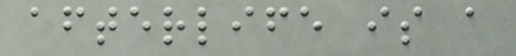afterlife is a
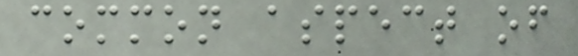common aspect of
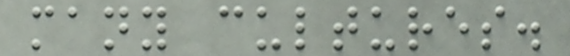many cultures.
